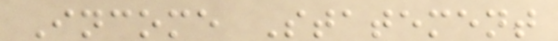Income Statement
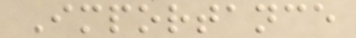Importance
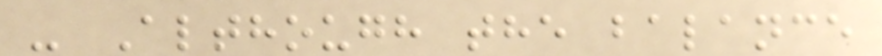- Although the balance
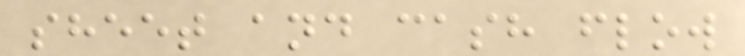sheet and cash flow
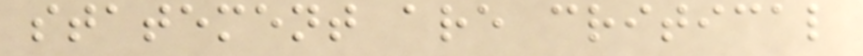statement are critical
